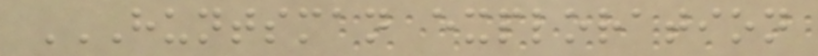HUNTSMAN EXPLORATION
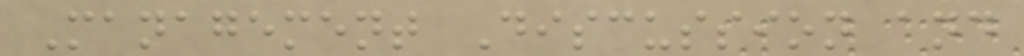Management Discussion and
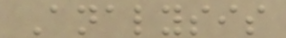Analysis
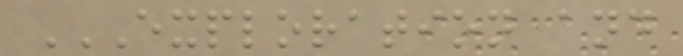EXPLORATION AND
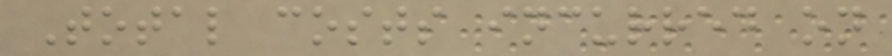Total costs incurred on
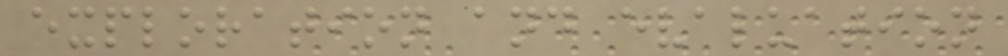exploration and evaluation
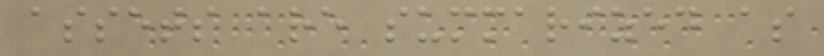assets are summarized as
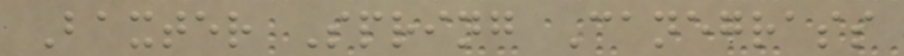Baxter Spring Canegrass
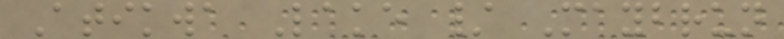Atikwa Lake / Maybrun
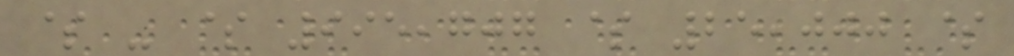$ - $ 995,707 $ 25,000 $
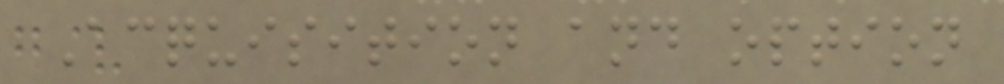Acquisition and option
